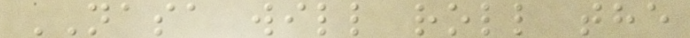NASA will roll the
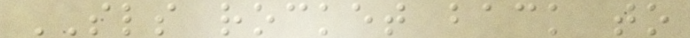SLS rocket back to
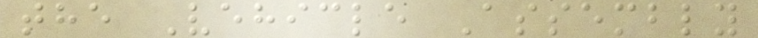the Vehicle Assembly
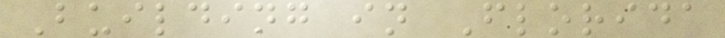Building in Florida
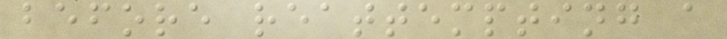before reattempting a
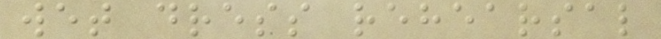wet dress rehearsal
